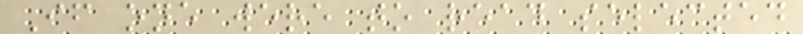If one were to read selected
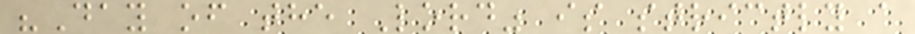"Day of the Lord" is strictly a
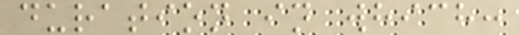duration in which:
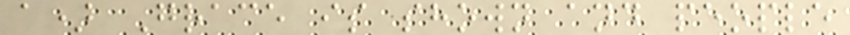a) Grace is shown and people
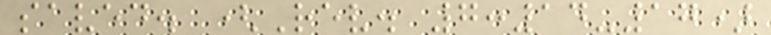saved. (Rev. 7:14-17)
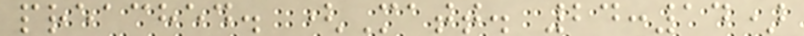preached. (Matt. 24:14)
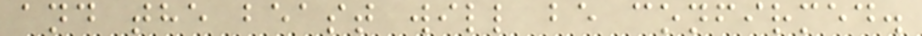and the beast will be confirmed.
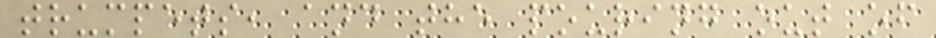trumpets, and the pouring out of
